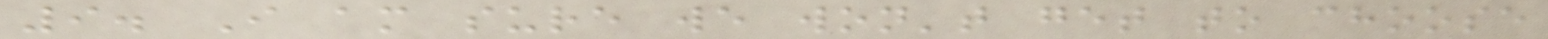9. I am sure we won't get to choose
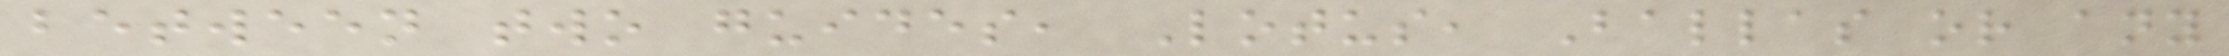between two guides, Lotus, Ballas or any
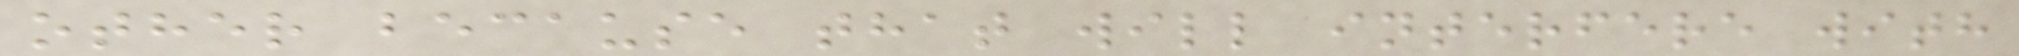other because that will interfere with
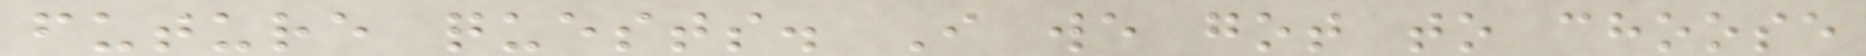future quests. I we got to choose
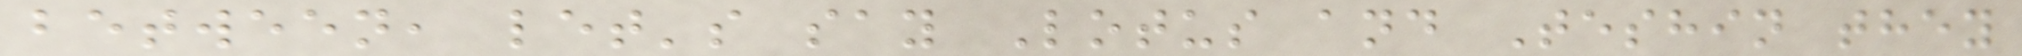between, let's say Lotus and Teshin they
